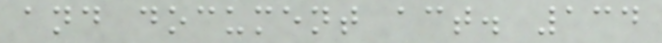and document act. 134
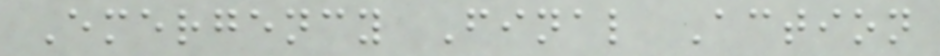Emergency Final Action
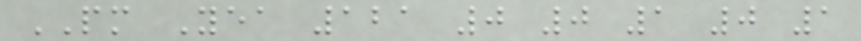PM Yea 121 0 0 1 0 1
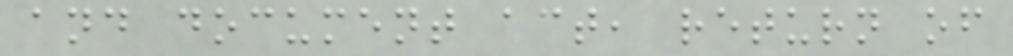and document act, return of
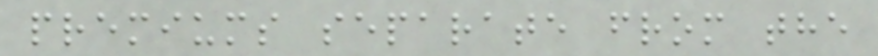premiums separate from the
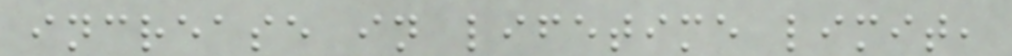increase in lifetime limit,
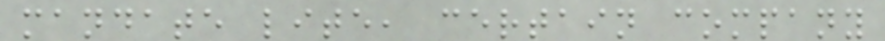mandate lite, certain company
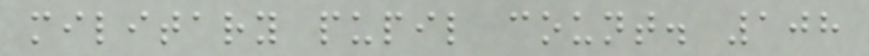military pupil count. 108
